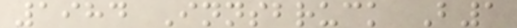1984 Innsbruck B1
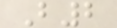B2
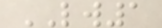LW1
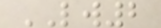LW2
